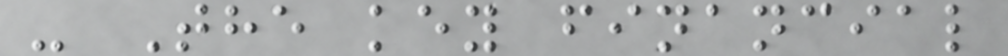- The key financial
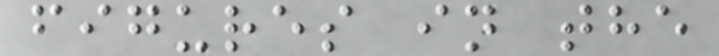figures in the
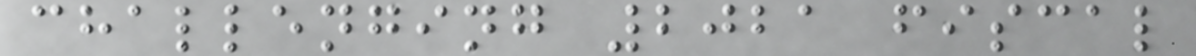challenging 2021 fiscal
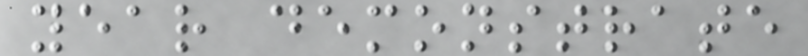year demonstrate
